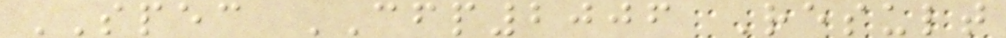SPEC CFP2006 Result
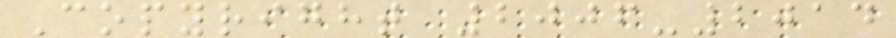Copyright 2006-2014
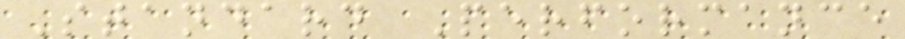Standard Performance
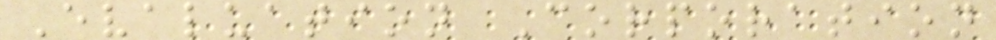Evaluation Corporation
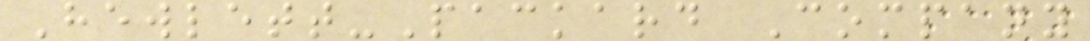Hewlett-Packard Company
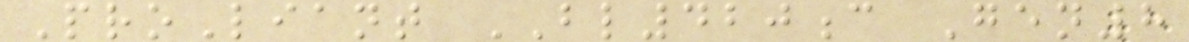ProLiant BL420c Gen8
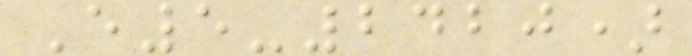E5-2420)
